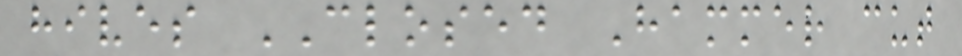hives CLOSED Hammer cut
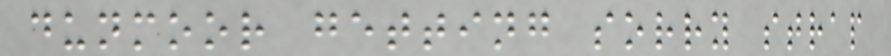dunmoor getting sorry strap
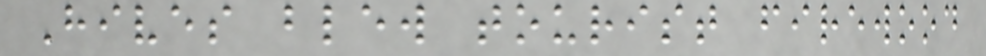Hives blew tourist firewood
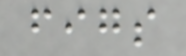figs
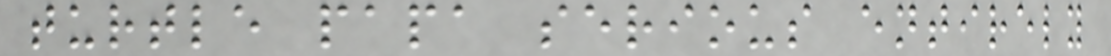turtle papa serious entirely
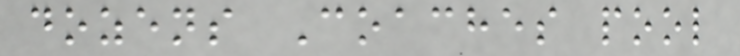dozens Coaches pool
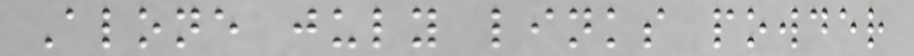Alone july links powder
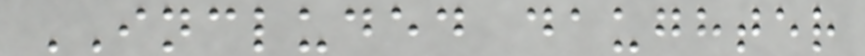INCLUDED daughter
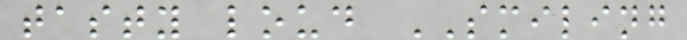tasty loud SMILING
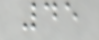45
